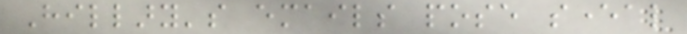Hillary's emails pose several
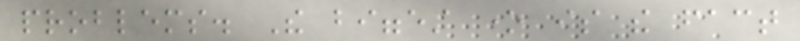problems. The biggest one is the fact
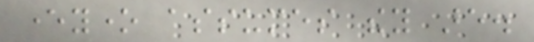everyone assumes they are.
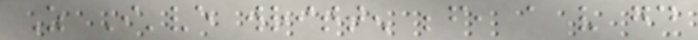As I've written before, a very good
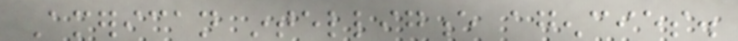American intelligence agencies.
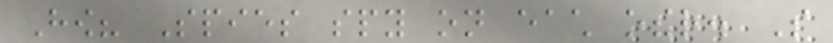How? Spies spy on each other. So
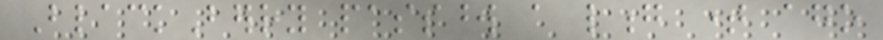BlackBerry password a long time ago
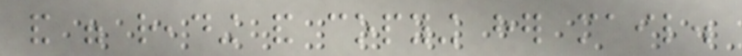and were reading and copying her mail.
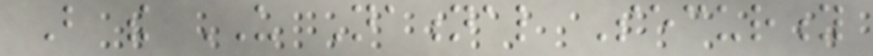But the US National Security
